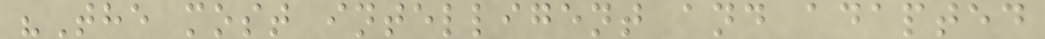"The most intelligent and adapted
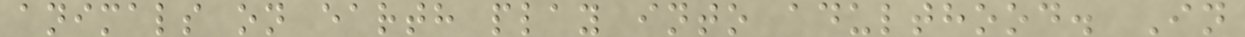animals on earth play into adulthood. In
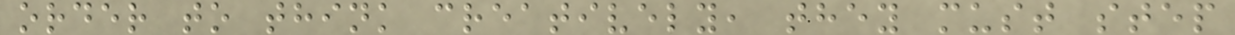order to think creatively, they must step
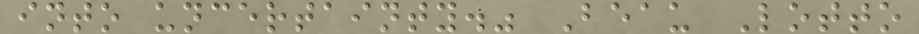into uncertainty." Beau Lotto
